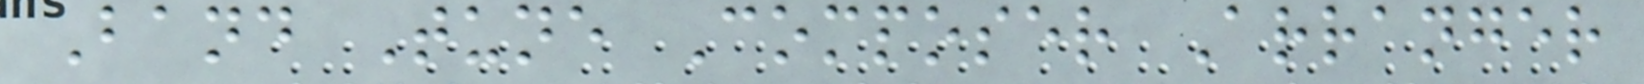Band Tune Composer Arranger
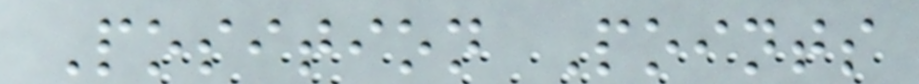Position Points
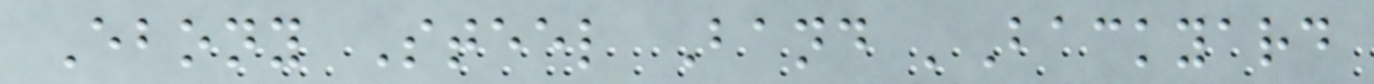Ebony Steel Band 'Backyard
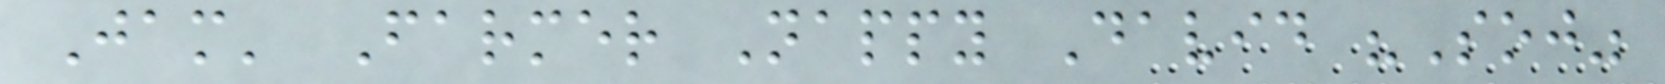Jam' Farmer Nappy David "Soj"
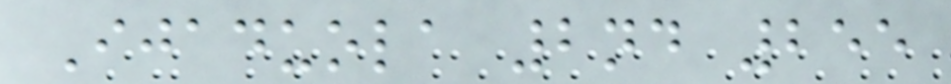Ijaduola 2nd 255
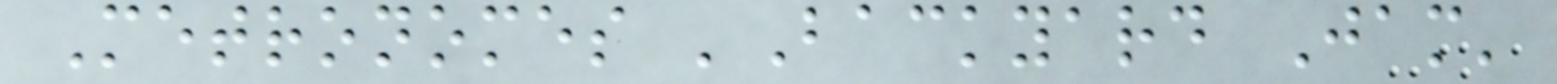Metronomes 'Backyard Jam'
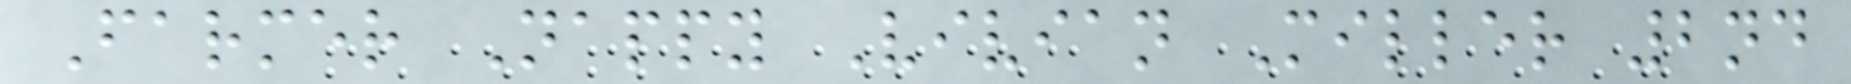Farmer Nappy Vivian Miller 2nd
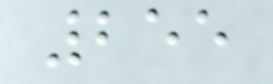255
